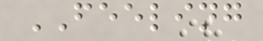FEELING
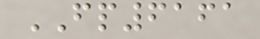FP6161
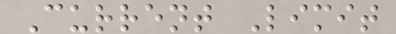Current Limit
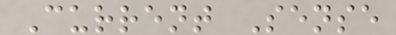Current Sense
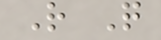R Q
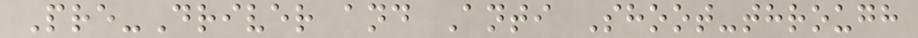Pre-Driver and Anti Shoot-through
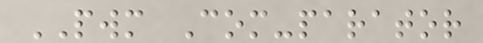PWM Com-parator
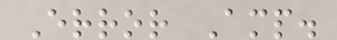Error Amp.
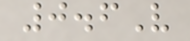0.6V
